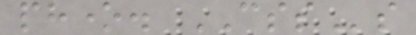phone. CSSs
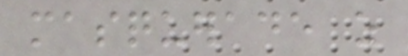masquerade as
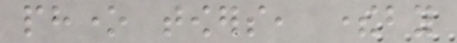phone towers, thereby
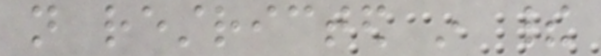not restricted in their
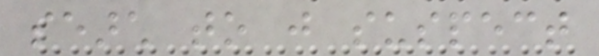search to just suspect
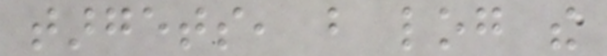targets, but log the
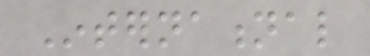International
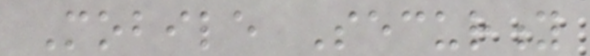Mobile Security
